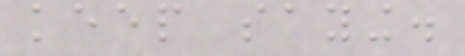keep saying.
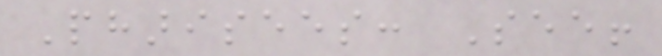Pharisees: See!
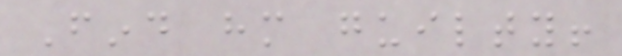Find him guilty!
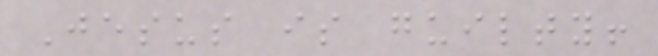Jesus is guilty!
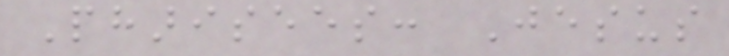Pharisees: Jesus
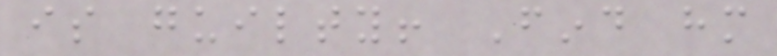is guilty! Find him
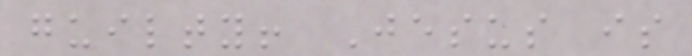guilty! Jesus is
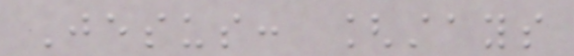Jesus: [stays
